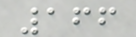166
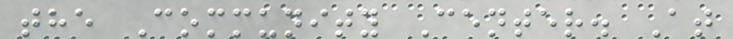the Community Center. At
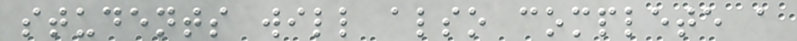students will also complete a
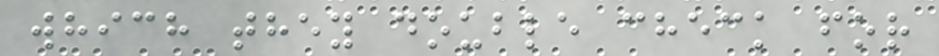which they double check for
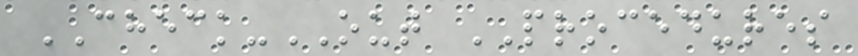CHECK-OUT PROCEDURES
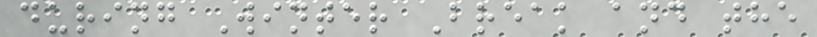during Winter Break and the
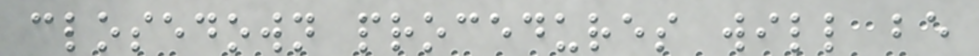closedown procedures will be
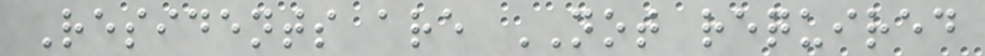Residents are NOT required
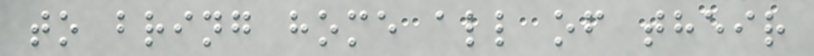to bring home all of their
